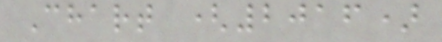Chart (2016)
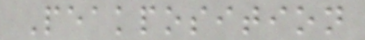Peakposition
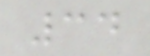34
